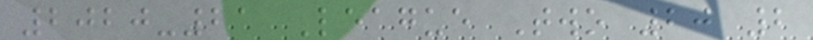2020-21 League Two 20 2
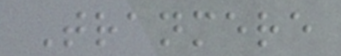Tranmere
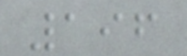196
